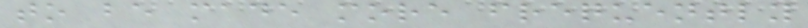to be made more frequently
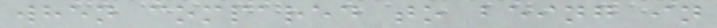when compared to being in
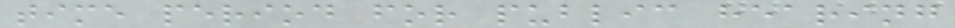time period for public hearing
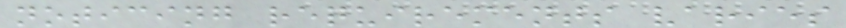noticing requirements varies
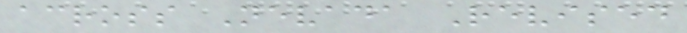across Nevada Revised
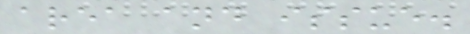area and issue.
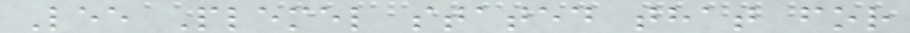Lee Plemel stated that for
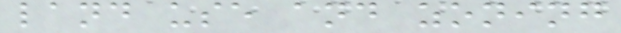land use and zoning
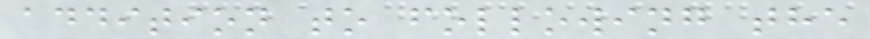addition to following the
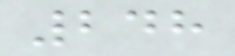248
